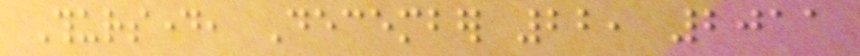Thursday, December 22, 2011
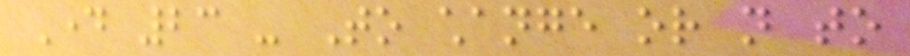Day 23 - To change or not to
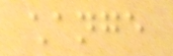change
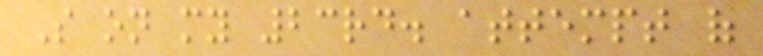So on my 23rd. attempt of
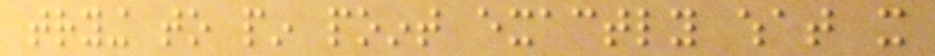trying to pin point exactly what it
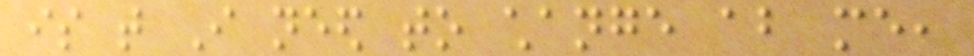is that I need to change about me,
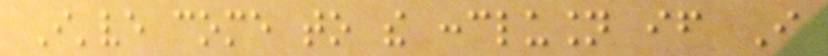I've come to the conclusion if I
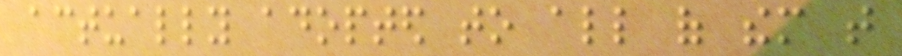actually adopted to all of them that
